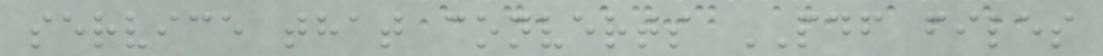service that converts PDF files
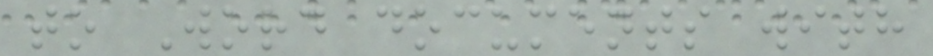to Word documents with
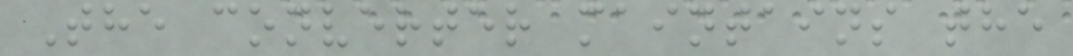The converter maintains the
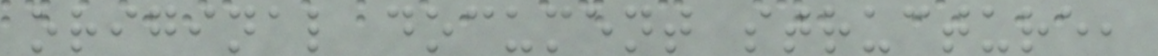original document structure,
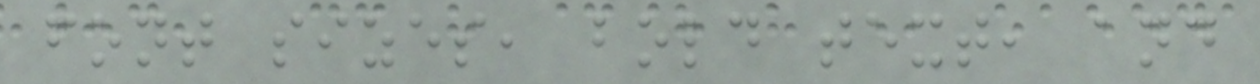font sizes, bold text, and
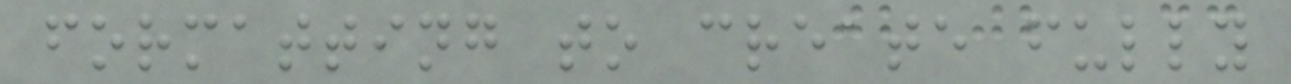formatting to create fully
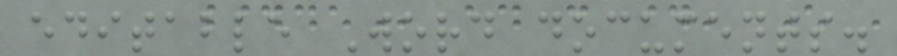editable Word documents.
